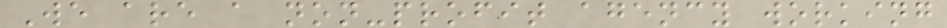We are a non-profit agency working
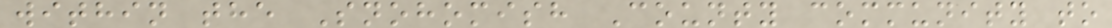within the Snohomish County community to
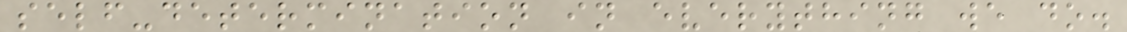self-determination in everything we do.
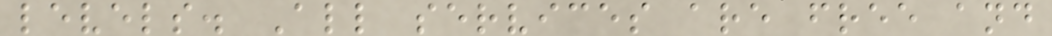levels. All services are free and
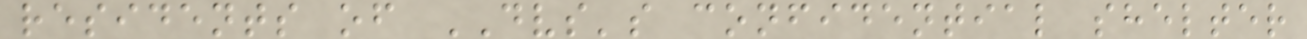residents of DVS's confidential shelter
